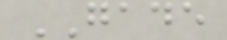GADE
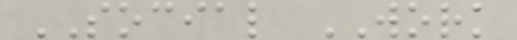SOCIAL WORK
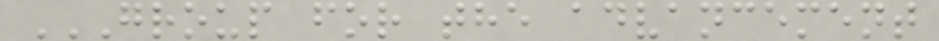GROUP FOR THE ADVANCEMENT
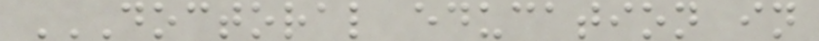DOCTORAL EDUCATION IN
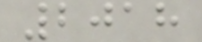2018
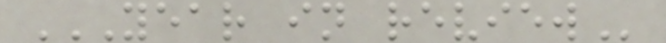YEAR IN REVIEW
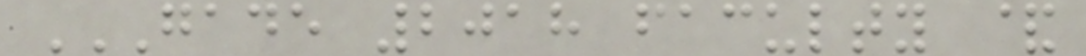GADE 2018 FACULTY &
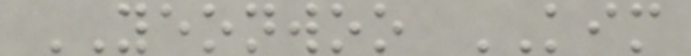YEONWOO KIM
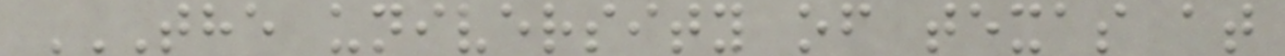THE UNIVERSITY OF TEXAS AT
